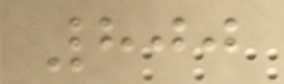800
